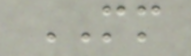MM
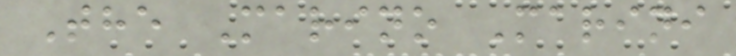The Marino Marini
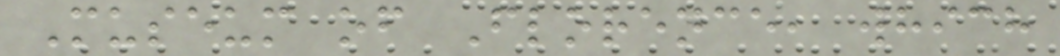Museum of Florence, which
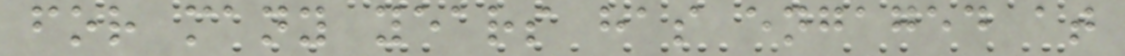for many years has engaged at
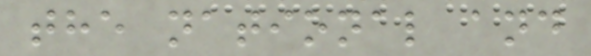the national and
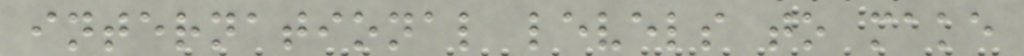international levels to make
